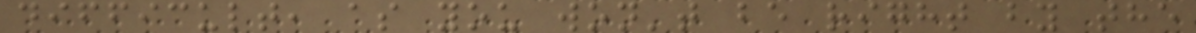difficult, as you won't be right by the
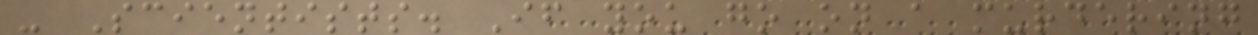- Scientists. If you go on a murdering
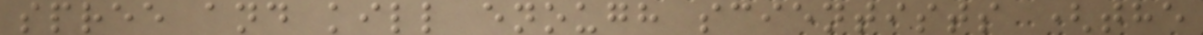spree and kill enough scientists (the
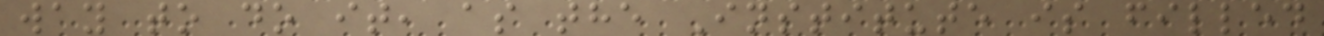way to do it, as the Institute is filled
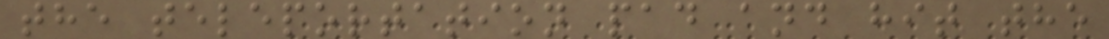the teleportation pad and hit the
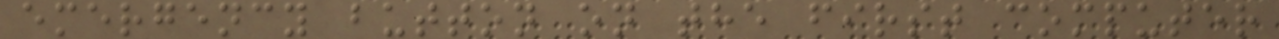emergency button on the first computer
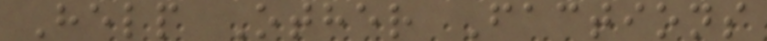Help Other Factions
